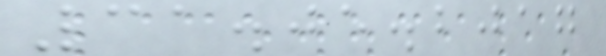31.05.2017
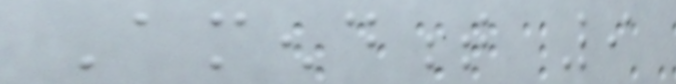Amendment 9
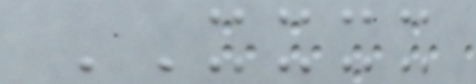XXXX
